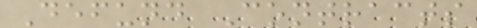Defund Contracts
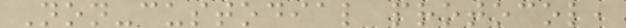Non-custodial protocol,
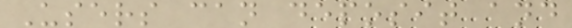Users can deposit and
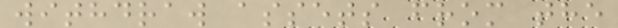withdraw assets from the
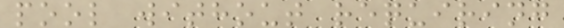pool without requiring
